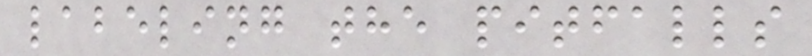labeling the pitfalls
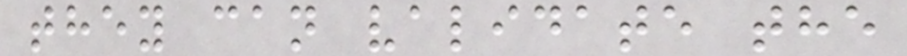they can validate the
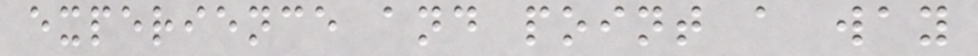experience and point a way
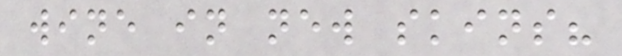wine in new skins?
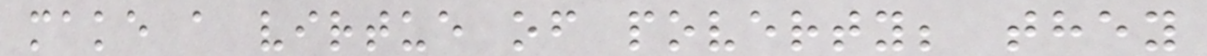make a virtue of poverty; they
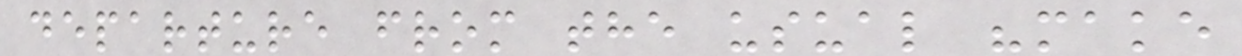departure from the usual "make
